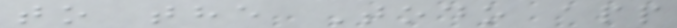to the Todo app
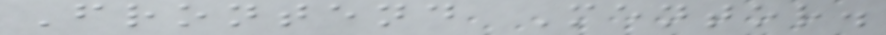Frontend Mentor.
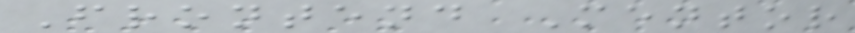Frontend Mentor
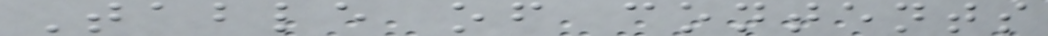Table of contents
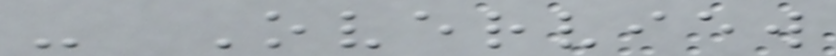- Overview
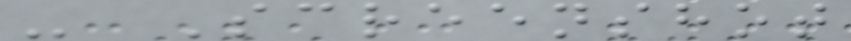- Screenshot
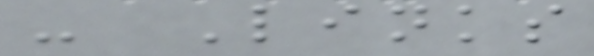- Links
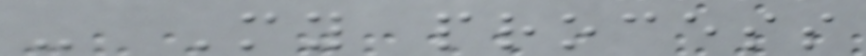- My process
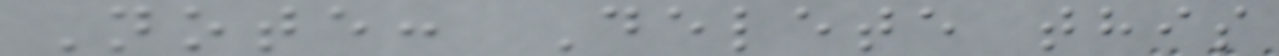Note: Delete this
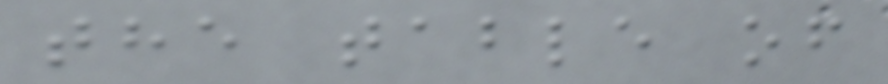the table of
